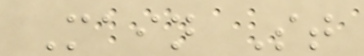Main St
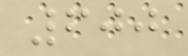600
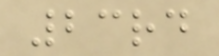23rd
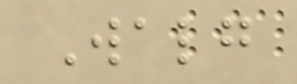Walg
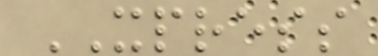XPRESS
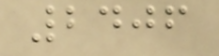2406
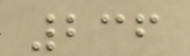236
